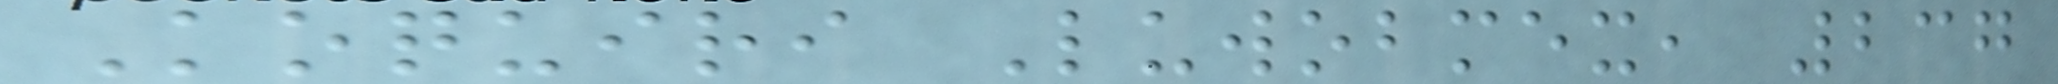Koquiri Luwobmex, 237
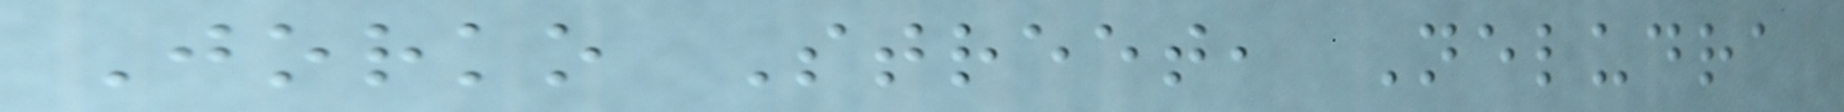Jorko Street, Neludra
